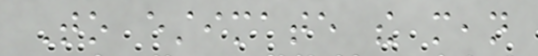To estimate the mean
